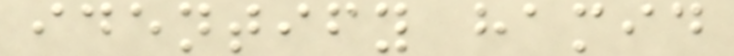identify hamid
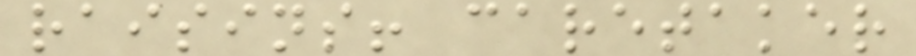raisins! caretaker
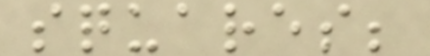squares;
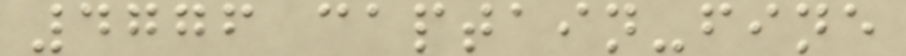4776 captain-fine
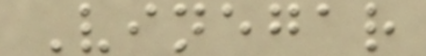Vinegar
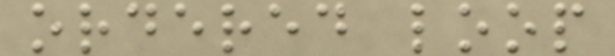ordered loop
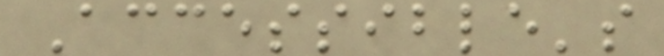Accessible's
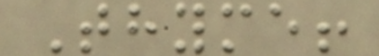Thyme!
